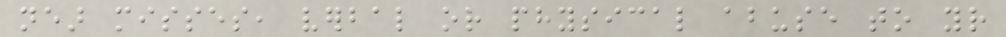near misses, verbal or physical abuse to your
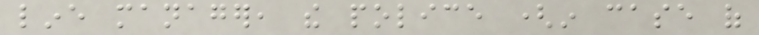line manager, the police (in case of
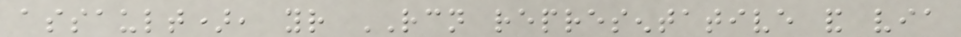assault), your RCN representative and via
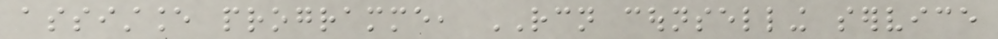assistance programme, RCN counselling service
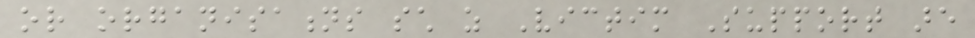or organisations such as Victim Support are
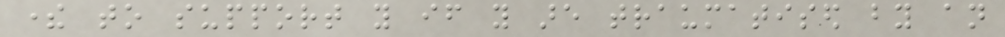there to support you if you are traumatised by an
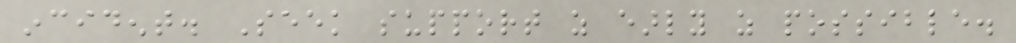incident. Seek support as early as possible.
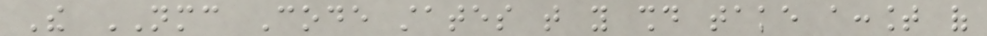The NMC Code states that you should take account of
